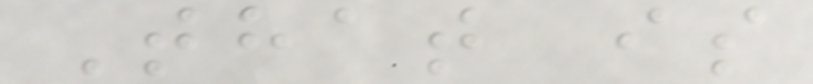That is
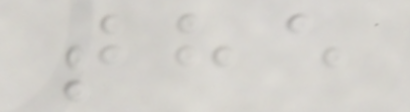the
